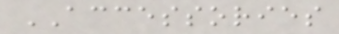ACCESSORIES
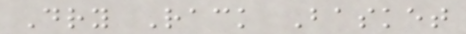Dry Rack Basket
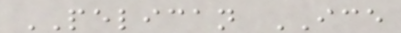PELICAN ICE
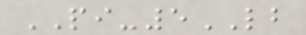PI-5LB
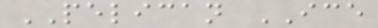PELICAN ICE
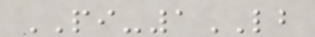PI-1LB
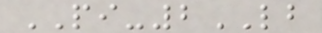PI-2LB
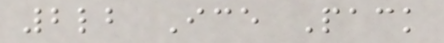2lb Ice Pack
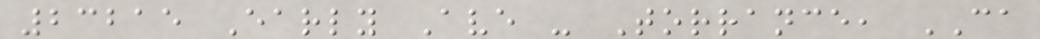23215 Early Ave - Torrance, CA
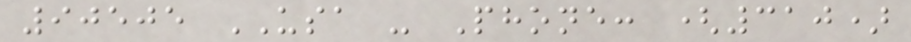90505 USA - Phone: (310)
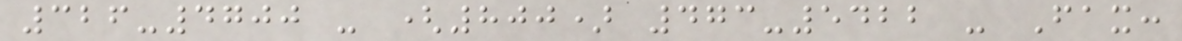326-4700 - (800) 473-5422 - Fax:
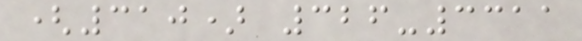(310) 326-3311
